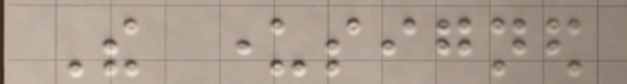The undersigned
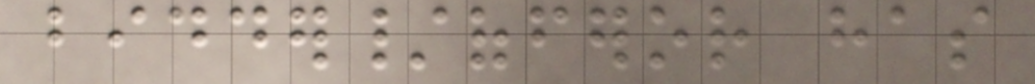bidder/offeror has
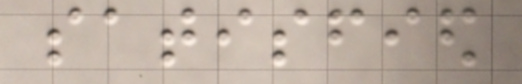satisfied
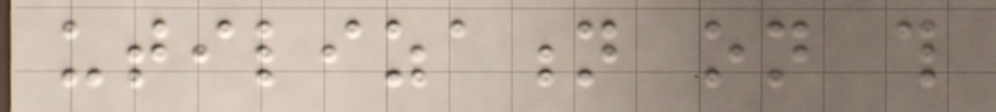utilization on this
